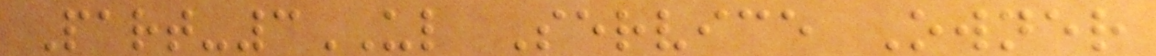Part-3UL Service Owner
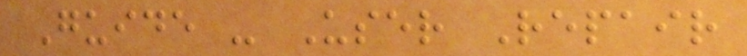Guide - User Repair
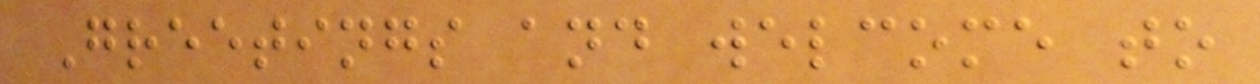Greetings and welcome to
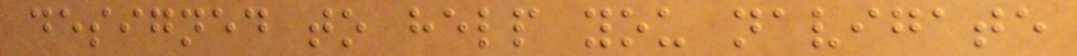designed to help you navigate
